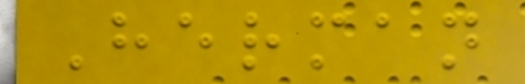Herman
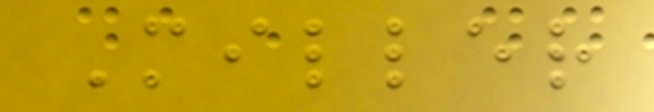Miller
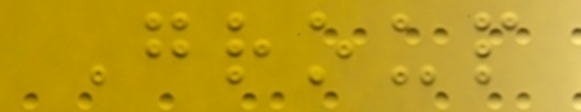Group
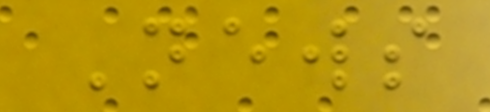News
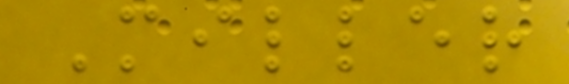Miller
